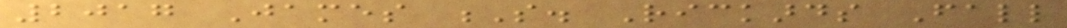2017 James S. Rickards Fall
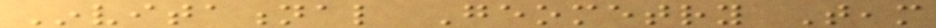Invitational Geometry Team
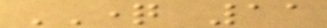QUESTION 11
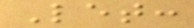Let:
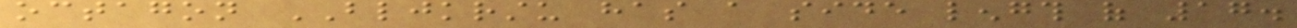octagon BLJKRSTU has a side length of 17.
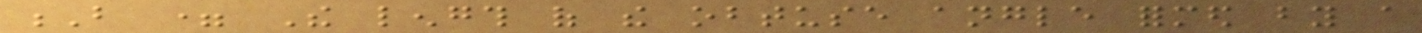B = The length of the obtuse angle formed by a
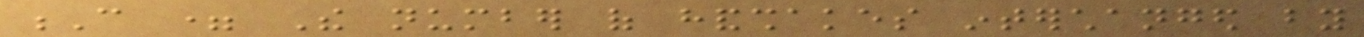C = The number of handshakes interchanged by
